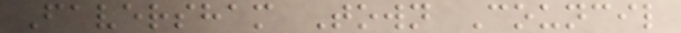Faversham Town Council
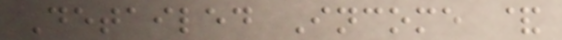Detailed Income &
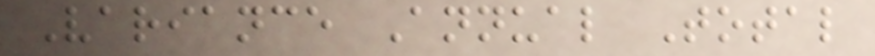Variance Annual Total
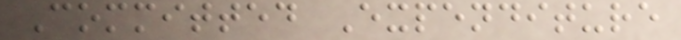Committed Expenditure
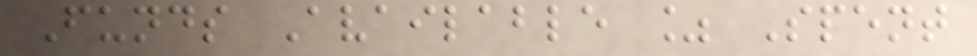Funds Available % Spent
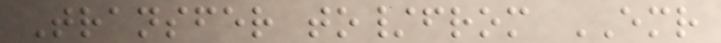Transfer to/from EMR
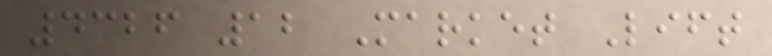4326 12 Market Lift
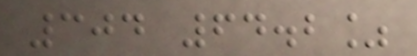304 64.2%
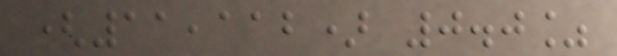(11,112) 0.0%
